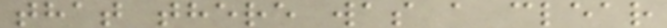that there was a clear
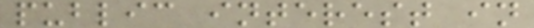public interest in
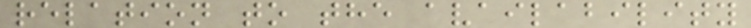relation to the availability
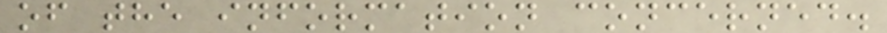of the information concerned.
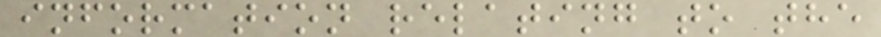information relating to the
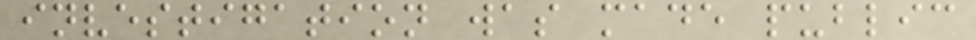investigation was made public
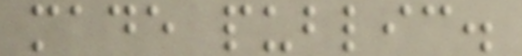made public.
